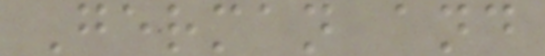German and
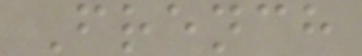French
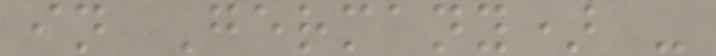in Germany) -
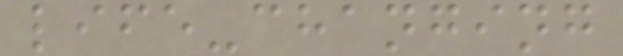life-changing
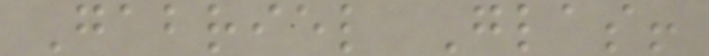Gabriel Glas!
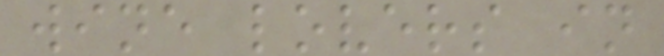wine lovers in
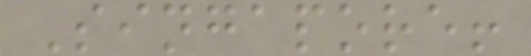Singapore!
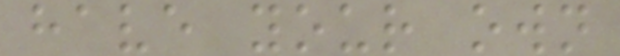have your own
